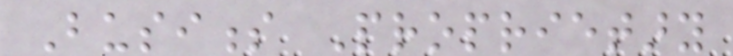Business Proprietary
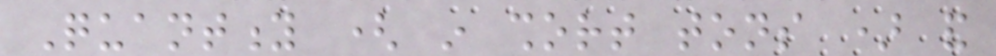Quantity ( in short tons ) and
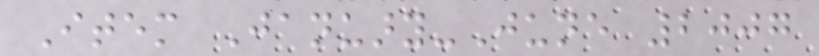Item January-June 2007
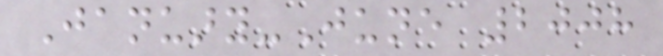January-June 2008
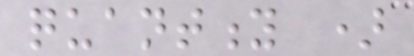quantity )
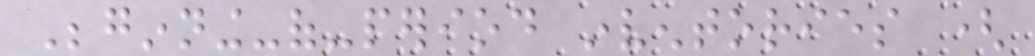Beginning-of-period inventories (
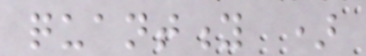quantity )
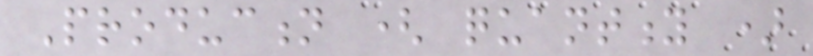Production ( quantity )
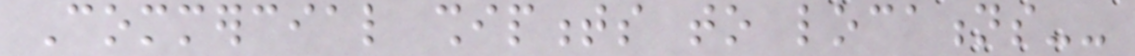Commercial shipments to locations--
